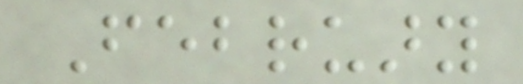February
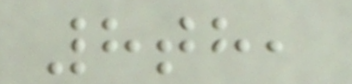8th,
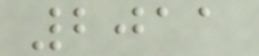2011
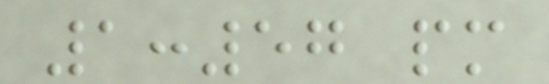1:57 pm
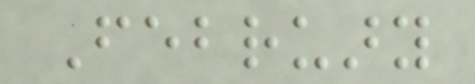February
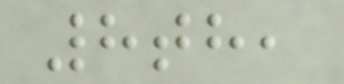8th,
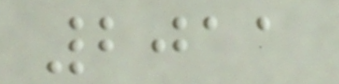2011
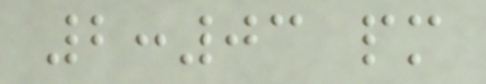2:03 pm
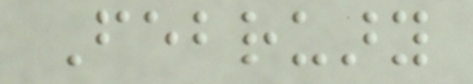February
